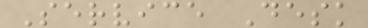Service Desk
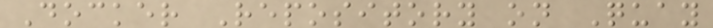Docker Repository on Quay
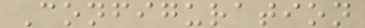Configuration
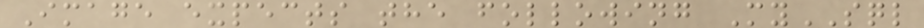Image expects the following MySQL
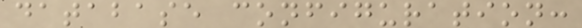database configuration:
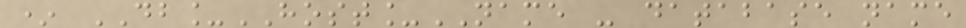* DB_HOST_NAME - database name
